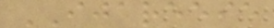IJAREEIE
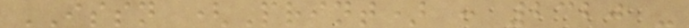ISSN (Print) : 2320 -
